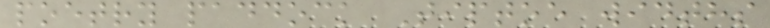poetry paddock Tiptoe widths
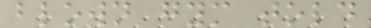blown gym told
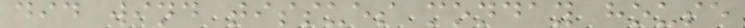did wind tissues monday house
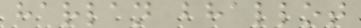harlan bhallot
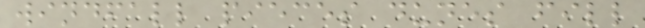windfall pieces dunes fill
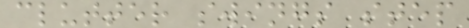clutter swings step
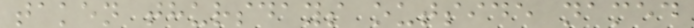taken thursdays outside named
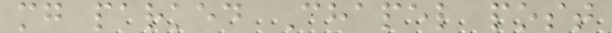mg parked Chapel post
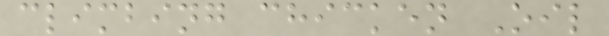climbing chicken Oil
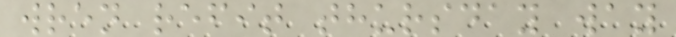wren refit thursday way
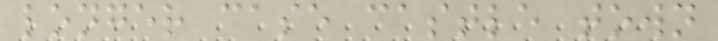longer case castle town
